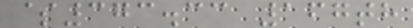$373.33 167th
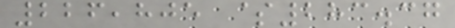226,805 $283.37
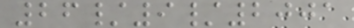26/9/2001
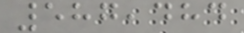587,484
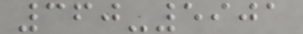360-5901
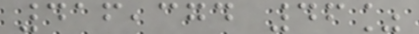416,374 46%
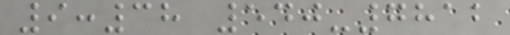9:38 540-7812
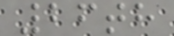26th
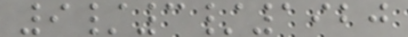9/3/1920
